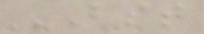BST
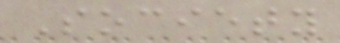Society
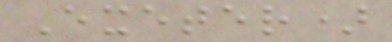Exeter)
